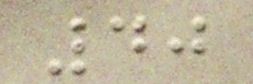40
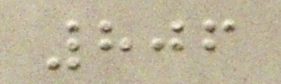806
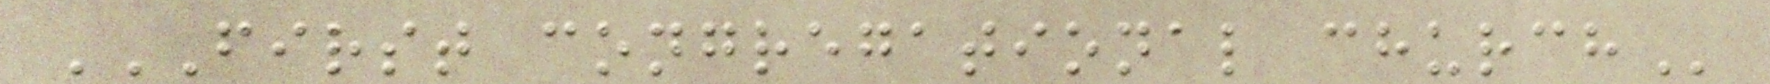FIRST CONGREGATIONAL CHURCH
